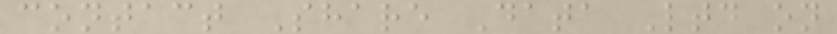contact Share Data Ltd on
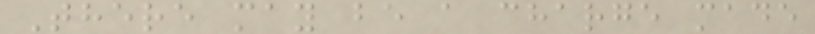There may be a charge made
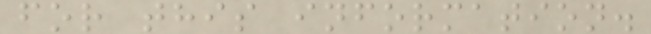for this information.
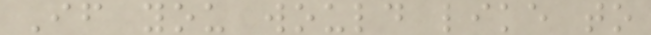If you would like to
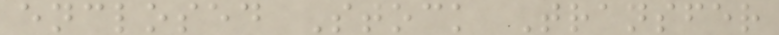enclosed Stock Transfer
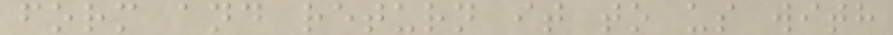form and return it to us with
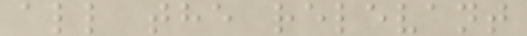all the relevant
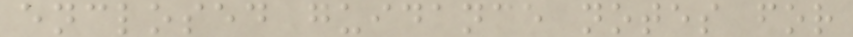enclosed guidance notes for
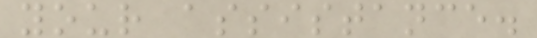your assistance.
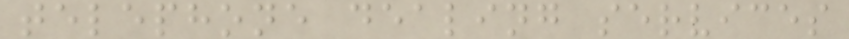telephone dealing services
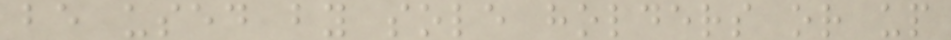be used by sole holders or up
